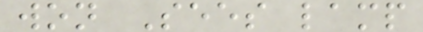won Sees lamp
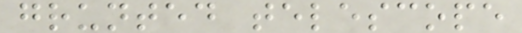grunted telescope
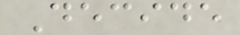Decide
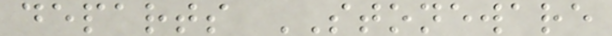departs STONEWARE
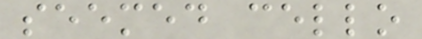seemed cello
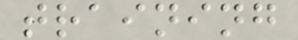training
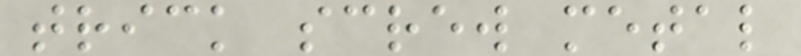trick screw metal
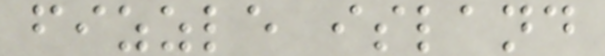fizzle island
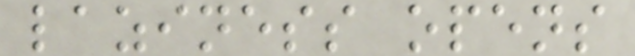laziness opens
